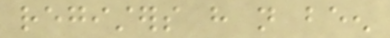registers have not been
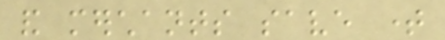and merchants save time
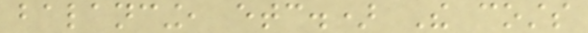balancing, etc.) The costs
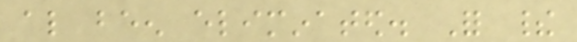also been eliminated. For their
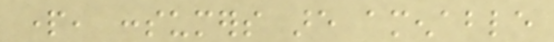part, consumers are amenable
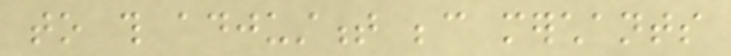to this adjustment because merchants
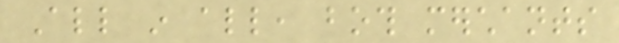All in all, both merchants
